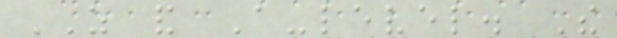AS and A-level. The
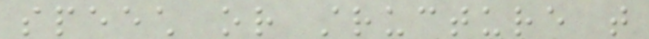speech or structure that
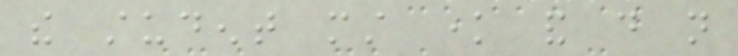the student must know and do not
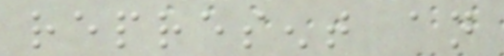represent an
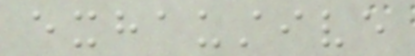exhaustive
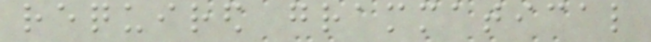required grammatical
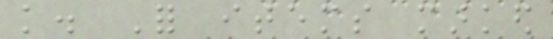knowledge. For items marked
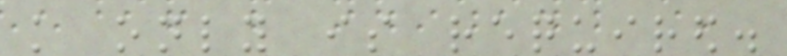knowledge only is required.
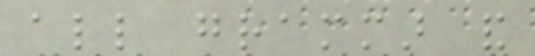all grammar and
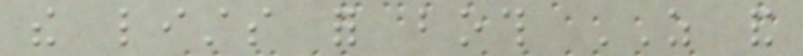the lists for both AS and
